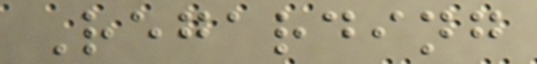Regarding
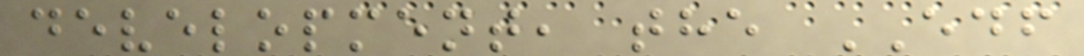development, the EDF
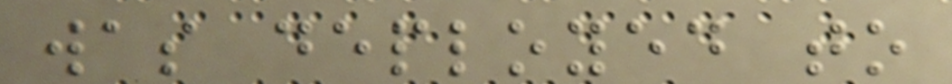was deployed to
